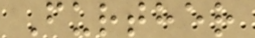Further
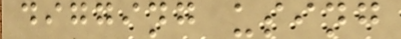digging using
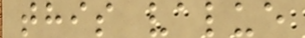this value
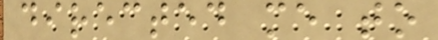directed me to
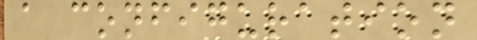a configuration
